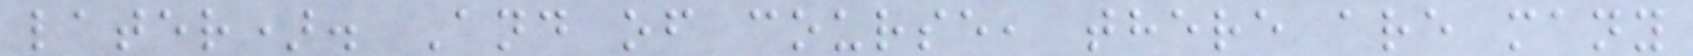later). And of course, there are many
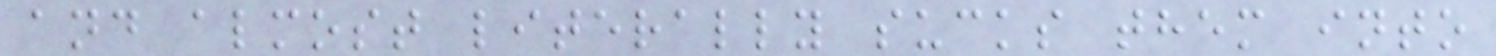and almost literally sucks them into
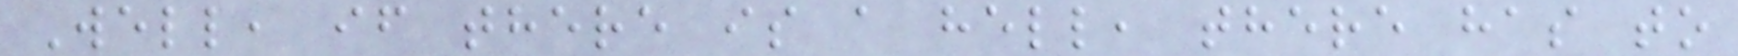Well, if there is a hell, there has to
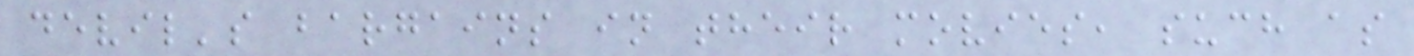devil's bargains in their movies, such as
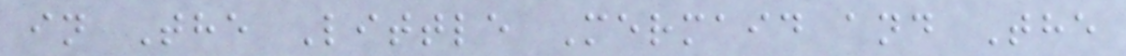in The Little Mermaid and The
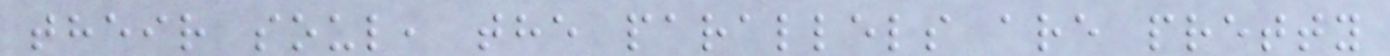their soul, the parallels are pretty
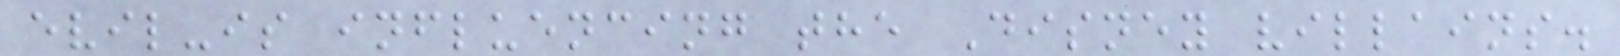evil-is influencing the Disney villains.
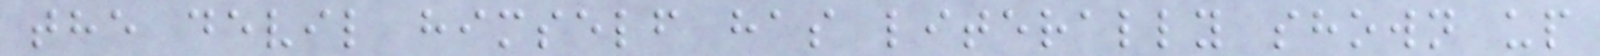the devil himself has literally shown up
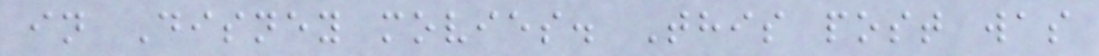in Disney movies. This post was
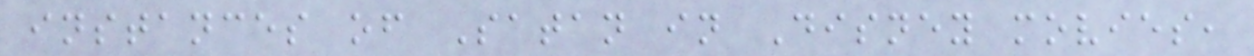instances of Satan in Disney movies,
